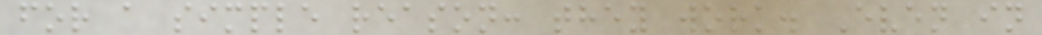for a simple reason: they work. Even in
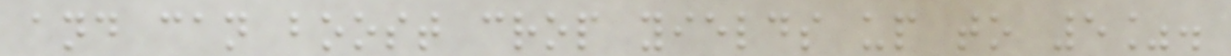and can boost crop yields up to 5%.
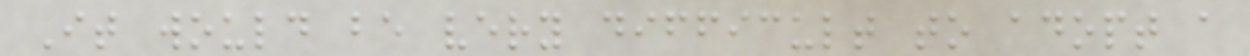It would be very difficult to adopt a
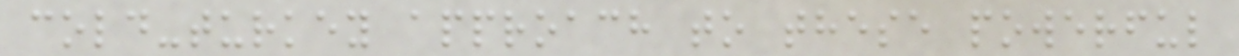cold-turkey approach to these powerful
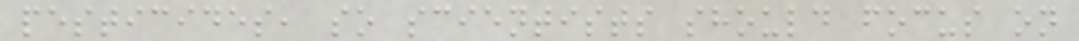pesticides, so scientists should focus on
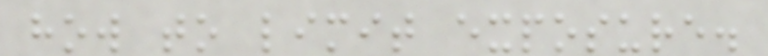how to limit exposure.
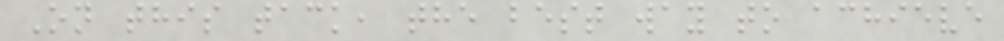On this tack, the best way to achieve
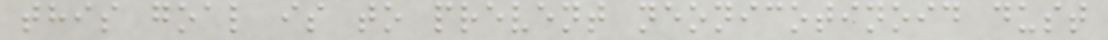this goal is to prevent neonicotinoid dust
